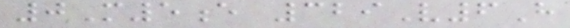0M5e 329V6H
